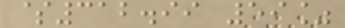$312.99 59%
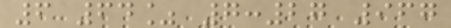6 64% 7:27 967
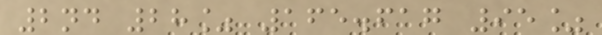2nd 28% 165.617 95%
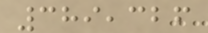389,326
